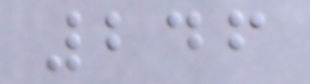246
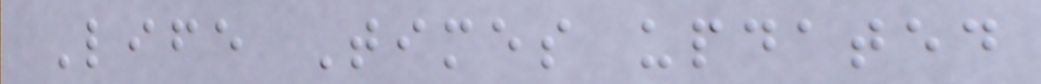Life Times updated
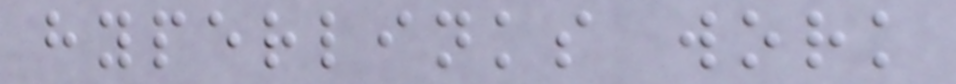hyperlinks work
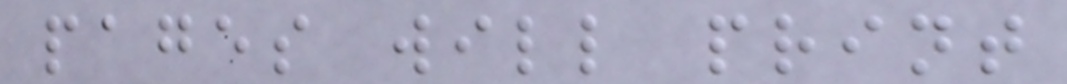pages will print
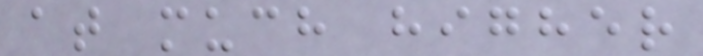at much higher
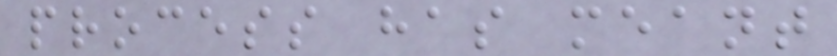process has meant
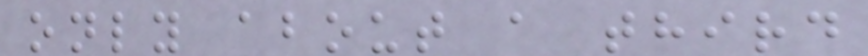only about a third
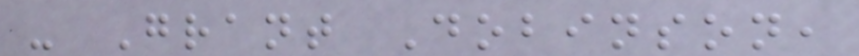- Grant Dobinson,
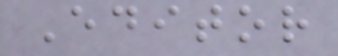Editor
